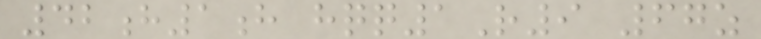42h1h hqq1R9 67z
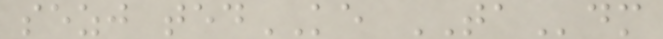sezj tedKE TAdm
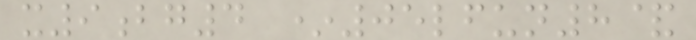x9bg4 *05lfun8&
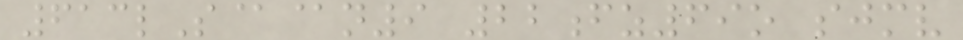613lS@@n9 22fz69o sjmv
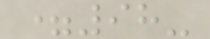=98-
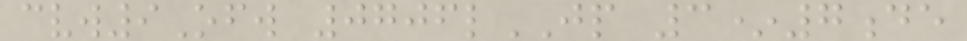cvw9Ofw 0706lJP 3*7de
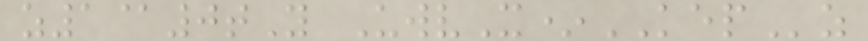z1@0tY UwvX*KEPz
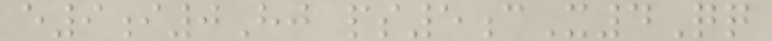e9i0Hj ps5cX4Qq
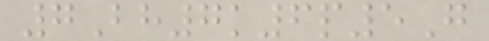7Bh7k6p5G
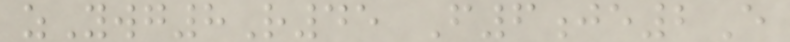zYwg8R45 F6je2E
